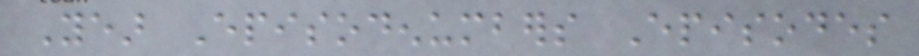Year Episodenumbers Episodes
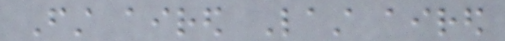First aired Last aired
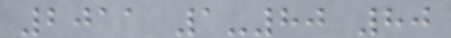2011 1-80 80
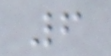6
